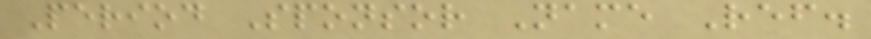Period Sponsor Name Ref.
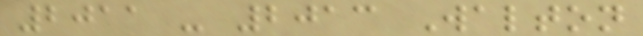2011 - 2013 Walton
